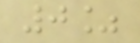0%
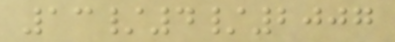13/4/2007
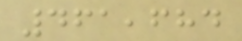461,684
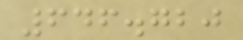646.720
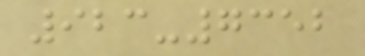923-7352
